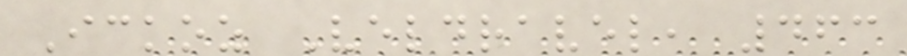Ickoz Veldravel, 463
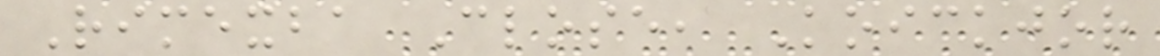Rimexba Close, Koickjor
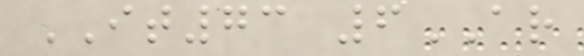IT73 6AR
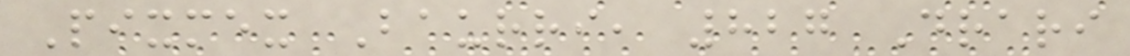Pixmex Baurri, 827 Drari
